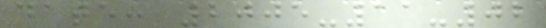date: 2005-11-02
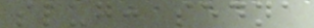slug: sedna
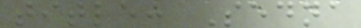title: Sedna
